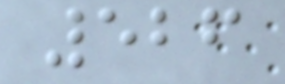526
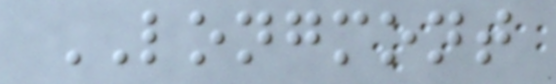LONGMONT
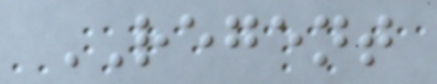REGENT
